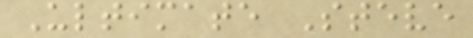Ultimate Steve
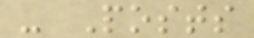- Posts
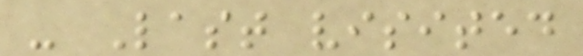- Last visited
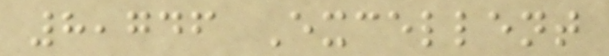8,746 Excellent
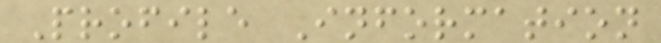Profile Information
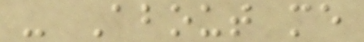- About me
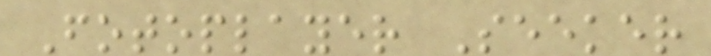Fotoplayer Seeker
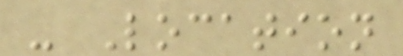- Location
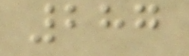287
